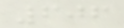606
